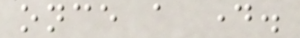once a day.
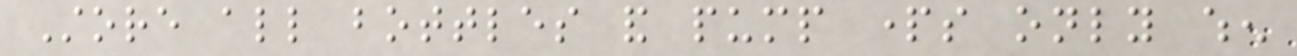Store all bottles and pump parts only when
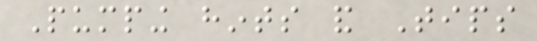Pumping hints and Tips
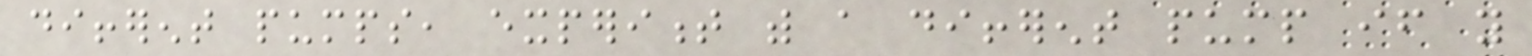different pumps, experiment with a different pump if you
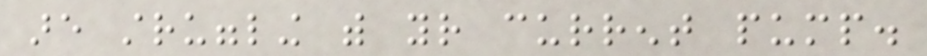are struggling with your current pump.
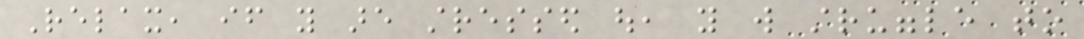Relax, if you are stressed out, you will struggle to
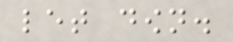let down.
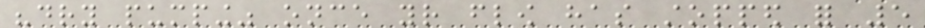"dry pumping" once your flow has stopped for 5
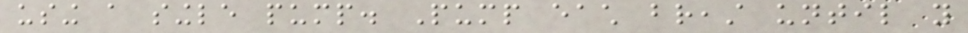using a single pump. Pump each breast until you
